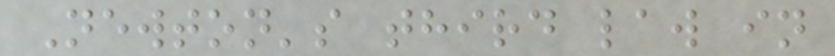Newton's third law in
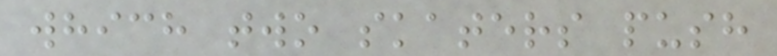which two skaters push
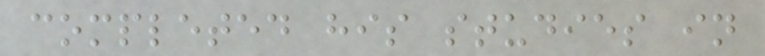completed his studies in
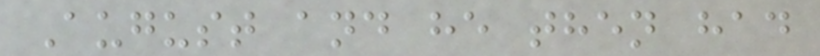August and he then had
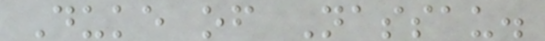Duke of Nassau.
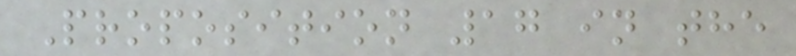Proposition 17 in the
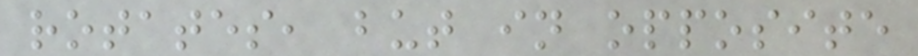rotates, but in opposite
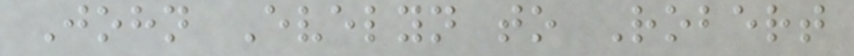John Evelyn to Robert
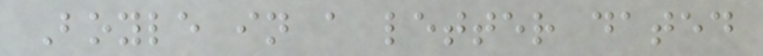Boyle in a letter dated
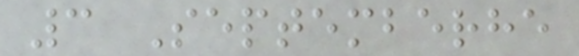3 Septemberhe
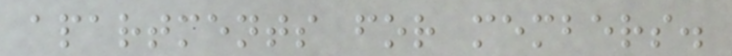apartments for members.
